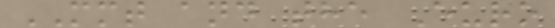MMT and the Euro
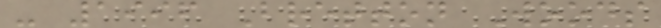- 1996 Bretton Woods
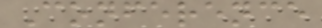Conference
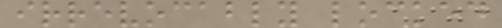irrevocably locked
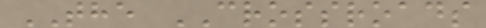THE CROSSROADS
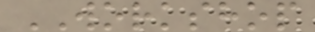WORKSHOP
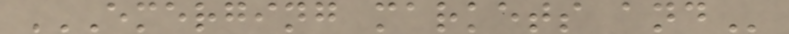EMERGING MARKETS AND
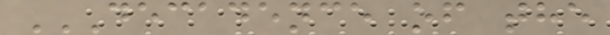DECADENCE OF THE
